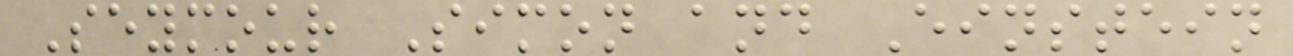Seymour Simon and Einstein
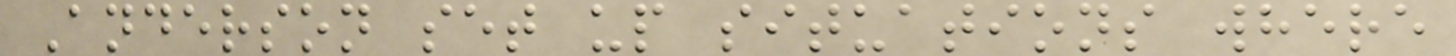Anderson set up situations where
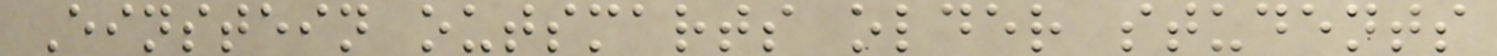Einstein outsmarts older students
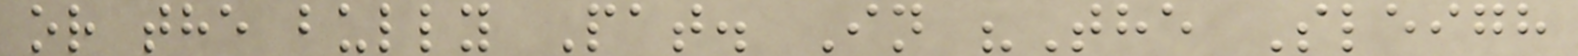or the bully Pat. In "The Sleigh
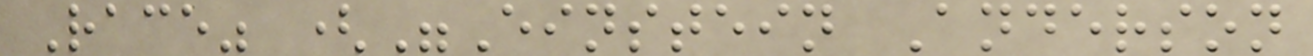Race" ("Einstein Anderson
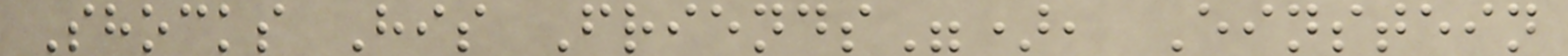Shocks His Friends"), Einstein
